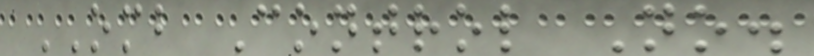OMB Control No.
